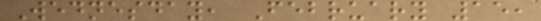Wednesday, February 15,
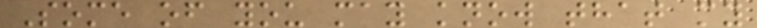Some of you may know that my
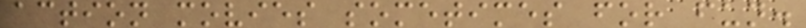action movies sometimes for fun.
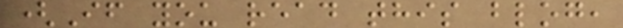(If you read this blog,
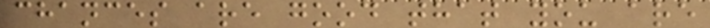chances are good that you are
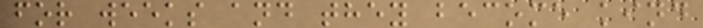for weeks and they become kind
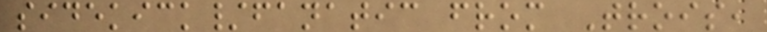sidekick/fanatic from Trois,
